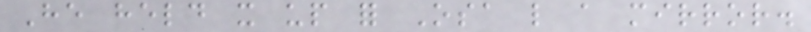He held it up for Osa like a mirror.
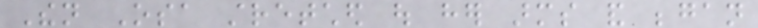Then Osa stretched out her arms and began
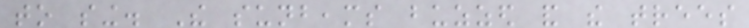to sing. The sunbeams buzzed and the trees
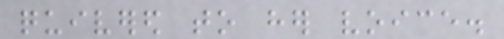quivered to her voice.
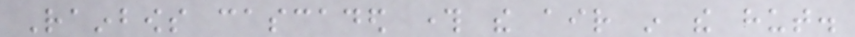Rainbows cascaded through the air in the hut.
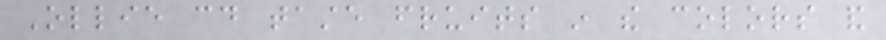Ollie could taste fruits in the colors and
